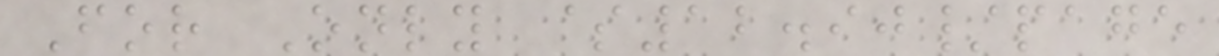For Only $12.90/page
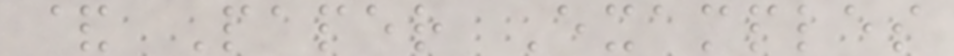& Paper Examples
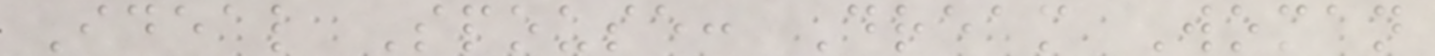Ideal Spouse: Dream Woman
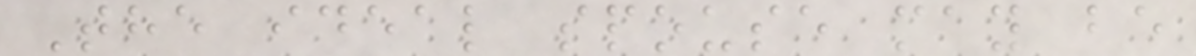The ideal spouse may be
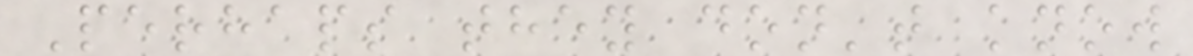Perhaps they don't know
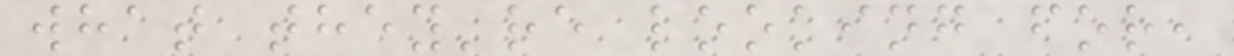what they're looking for,
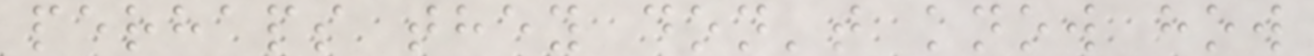perhaps they don't know how
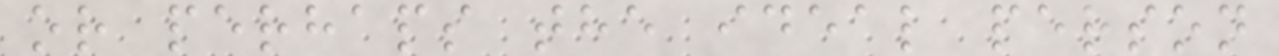or perhaps the ideal person
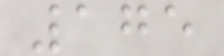175
